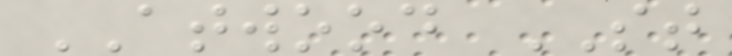ATWOOD ST
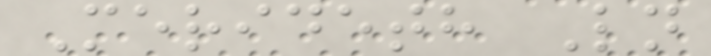Merideth Ln
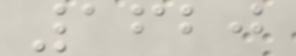1620
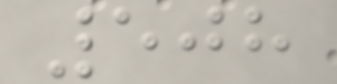508
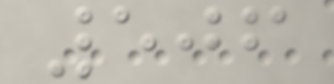506
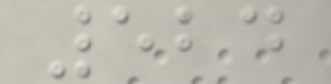524
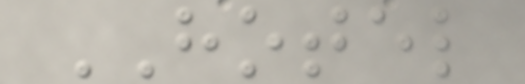HOTEL
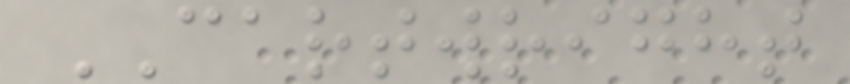CARTWRIGHT
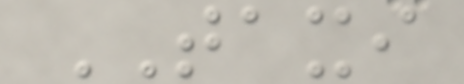TAXI
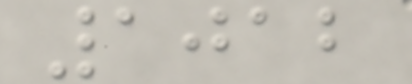1012
